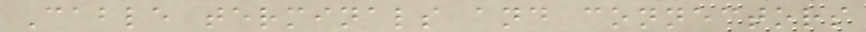Cable terminals and connectors
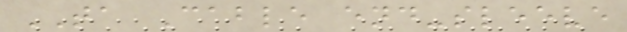TA Cable end-sleeve
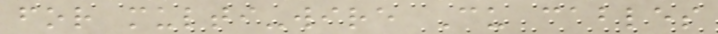for multi-wire Cu cables
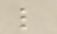l
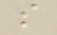s
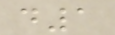d1
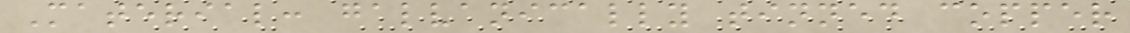Material: galvanically tinned copper
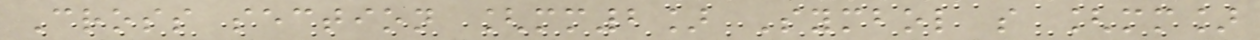Cross section [mm2] Symbol s [mm]
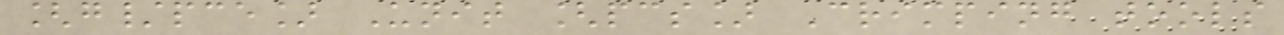[g/pce] Unit [pcs] Crimping tools
